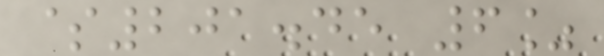$201.45 6%
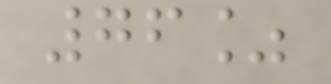76%
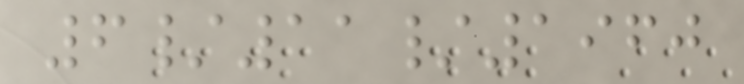6/11/1960
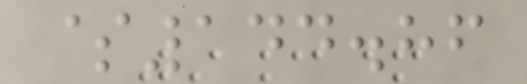$144.86
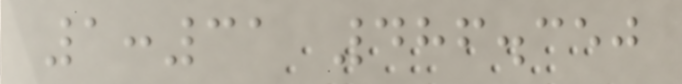1:31 486.350
